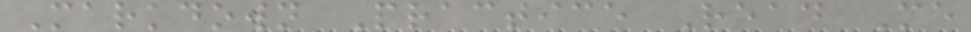Markdown Practice Read Me
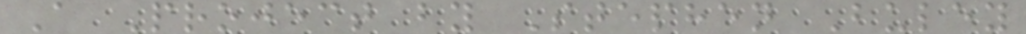A Project by Stephen Buley
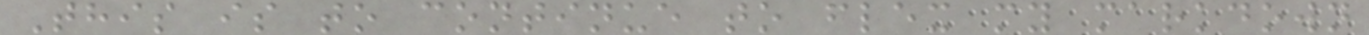This is to continue to flex my markdown
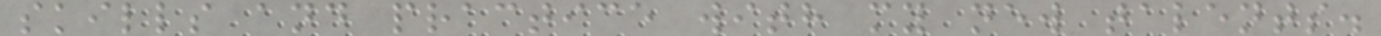skills and practice with my new talents.
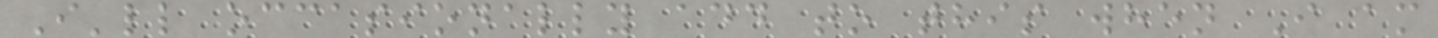I'll occasionally add to this when I am
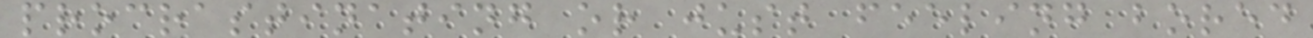procrastinating or just feeling bored
